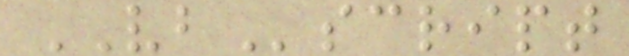VBscript
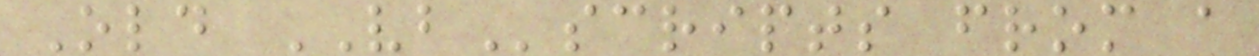Old VBscripts from a
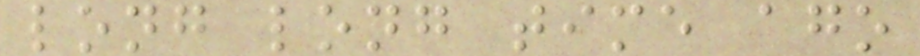long long time ago
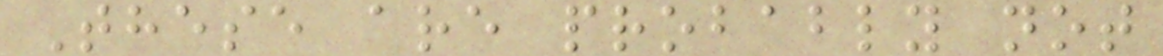These are probably not
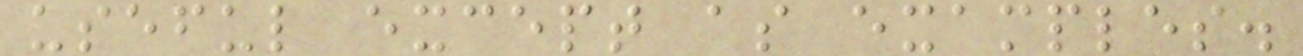useful except as examples.
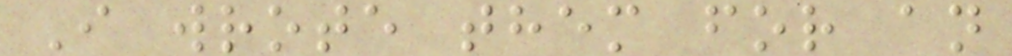I wrote them for an
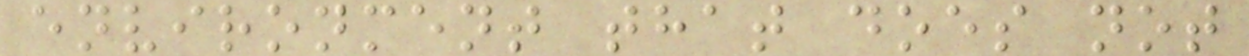environment that does not
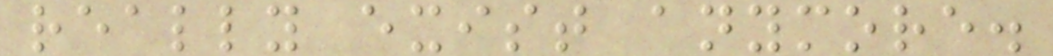really exist anymore.
